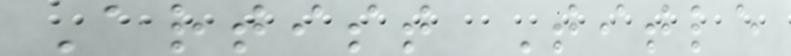Artist Title
